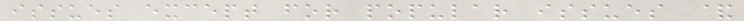issues except for popular issues &
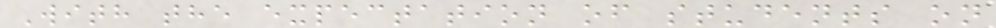With the expectation of students on
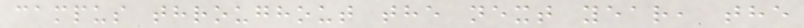campus throughout the next year, the
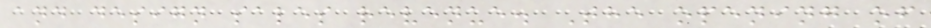and design sales revenue. The opening of
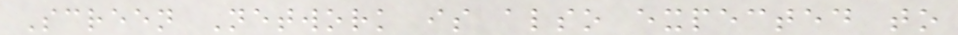Screen Network is also expected to
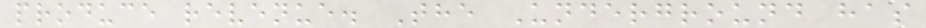produce revenue. The Underground has
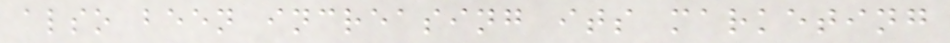also been increasing its marketing
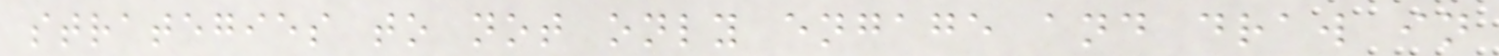strategies to not only engage and draw in
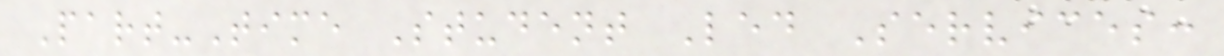Part-Time Student Led Services:
